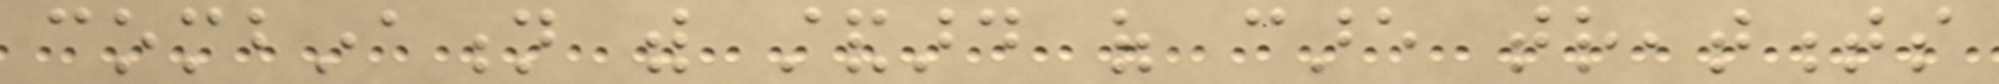combination with standard of care treatments
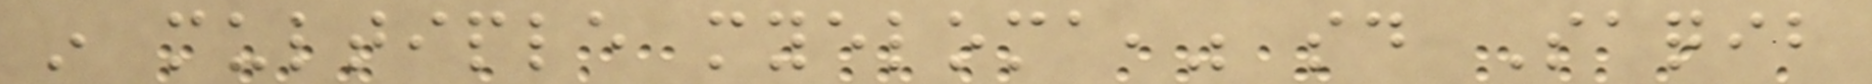in multiple myeloma," said Saqib
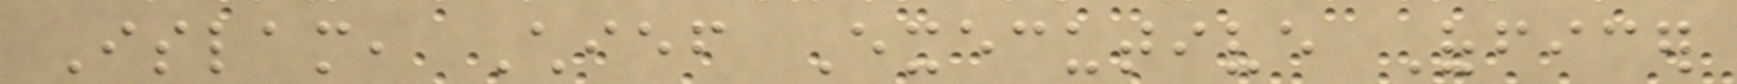Islam, Chief Executive Officer
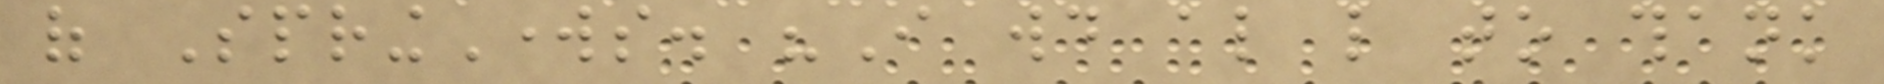of SpringWorks. "I would also like to thank
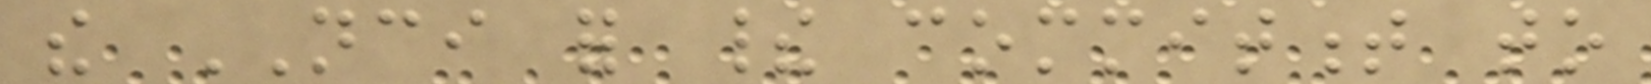the NCI for their commitment to
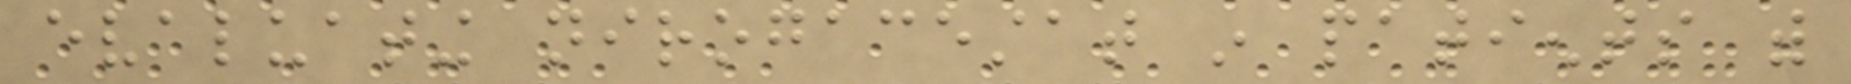evaluating nirogacestat in patients with
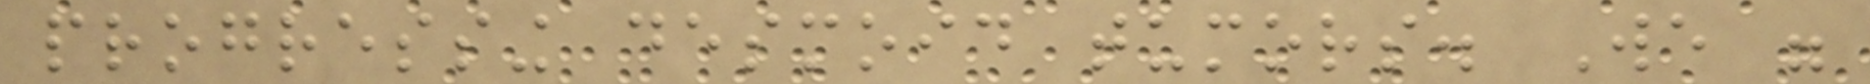progressing desmoid tumors. We were
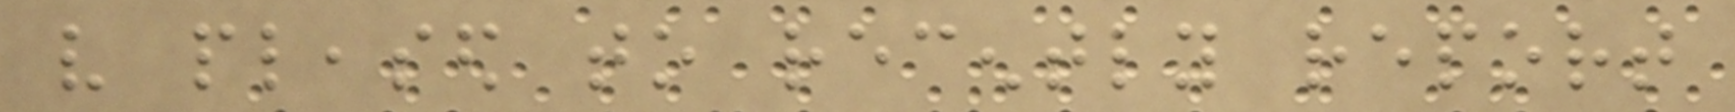very pleased to recently report
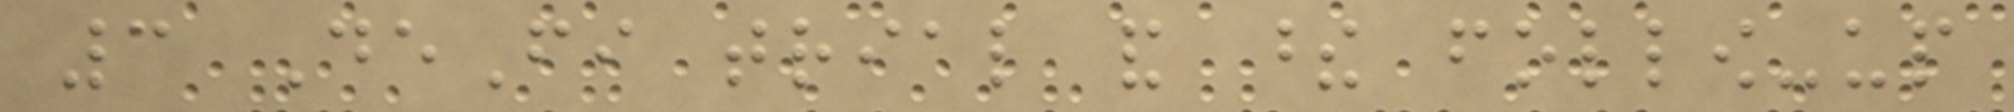3 DeFi trial and these follow-up
